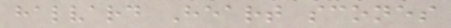halvard Heart scones
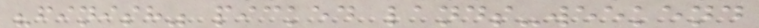"finish" picked lands-weekend
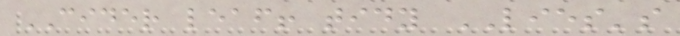CIDER leaf! tidy LIES's
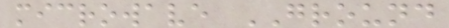microwave GROUND
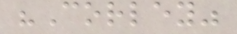"Corley"
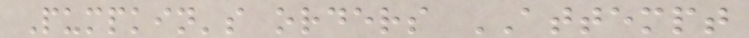Pumpkin's orders ATTEMPT
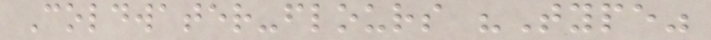Coldwater-flours "Type"
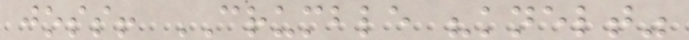joss! CRUMBLE "knelt"
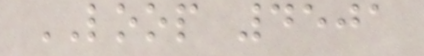LOOP 4501
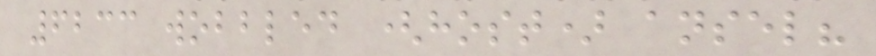6233 wobbled (host) ansel?
